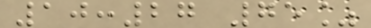10:27 75%
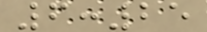6:25
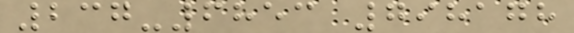237-6853 798178
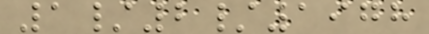1/2/1978
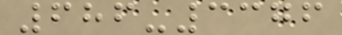686-3376
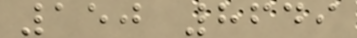150 8649
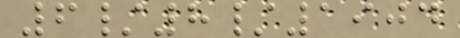6/8/1904
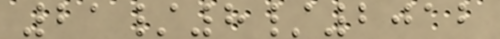21/8/2012
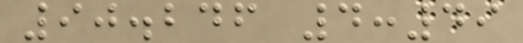90.246 4:49
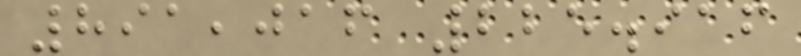891,016 225.916
